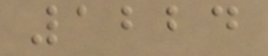1224
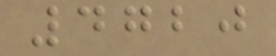4720
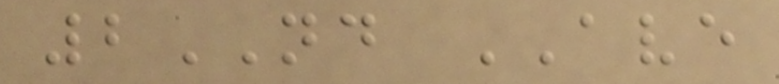2ND AVE
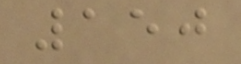150
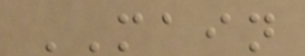MAIN
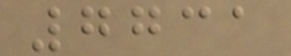7731
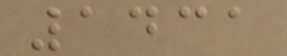1431
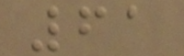61
